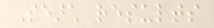Search results
